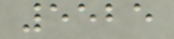5525
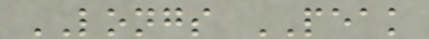LONGS PEAK
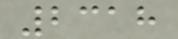2318
